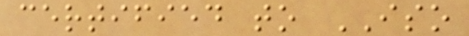certified to ISO
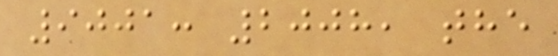9001: 2008, the
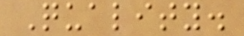Quality.
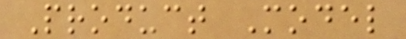Product Model
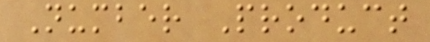Number Product
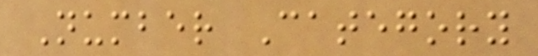Number Category
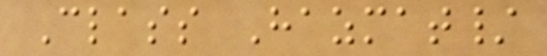Class Hazmat/
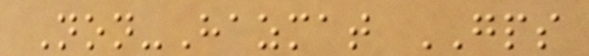Non-Hazmat GPS
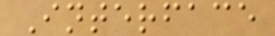Interface
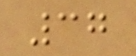37
